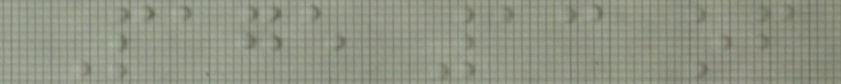Page 13 of
